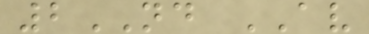2ND AV
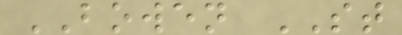BOWEN ST
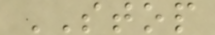STOP
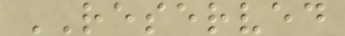RESERVED
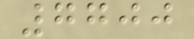7700
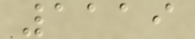1119
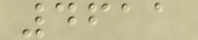4611
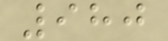980
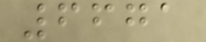6671
